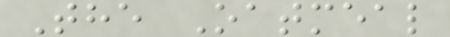The Oatmeal
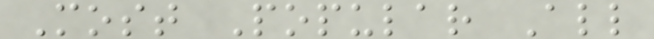Most Popular All
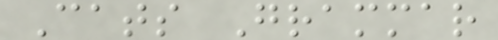Cats Grammar
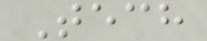Tech
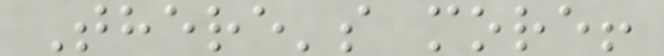There's more!
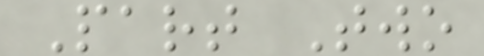Part Two
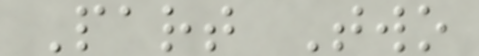Part Two
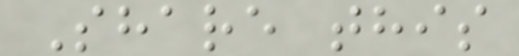Share this
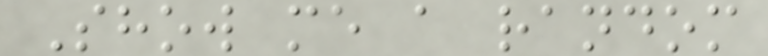Show me a random
